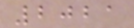2021
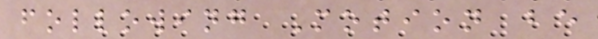following Motion be
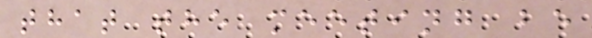that the meeting be
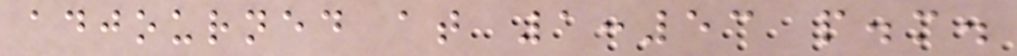adjourned at 1:53 p.m.
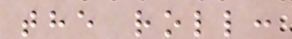the roll:
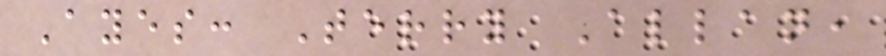Ayes: Terry Allan,
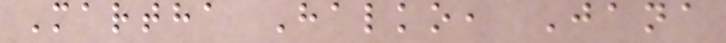Martha Halko, Jana
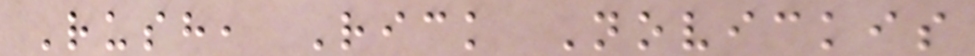Rush, Rick Novickis
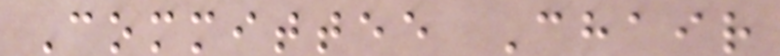Committee Chair
